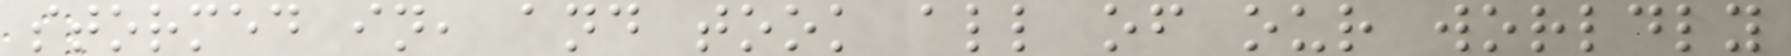stormed in, and took all of our worldly
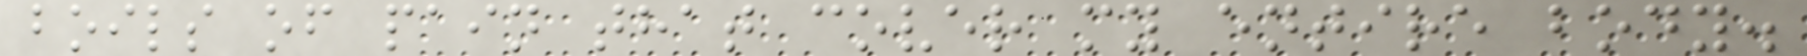boils of pain that cover my entire body.
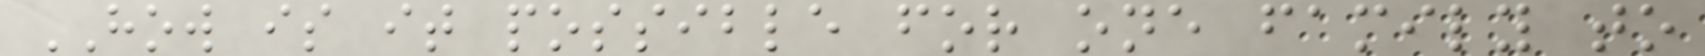HOW is it possible for one family to
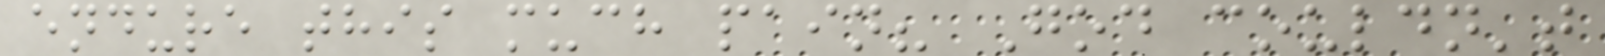endure this much pain? God couldn't
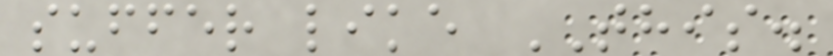suffer like THIS.
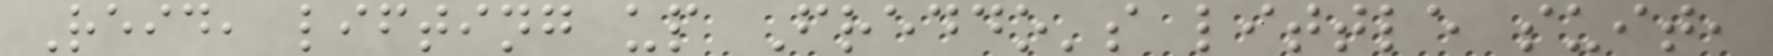Reid, lifting up Freddo's little suit,
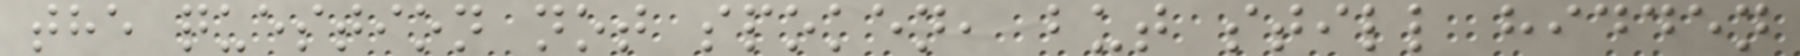the question not spoken, but still hidden
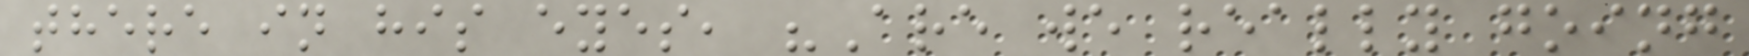there in his eyes, "Are we really going
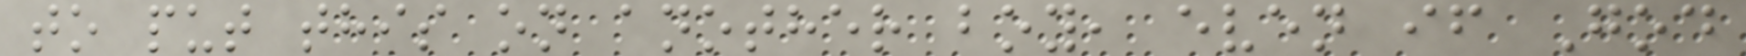to put this on another boy, even if God
